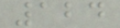124
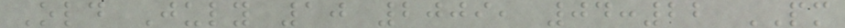Old July 10 2009, 04:22 PM
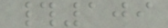#109
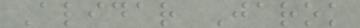Alidar Jarok
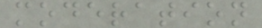moderation
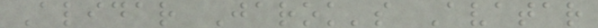Alidar Jarok's Avatar
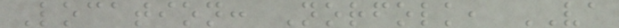Location: Norfolk, VA
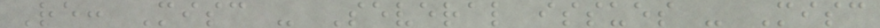Re: Misc - Several issues - Misc
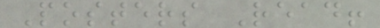Posters Read!
